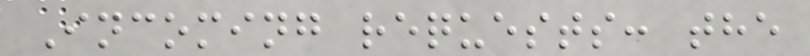Incoming requests: the
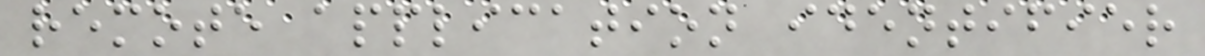remote application identifier
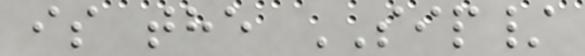is the SIP/
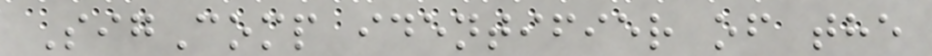SigComp identifier of the
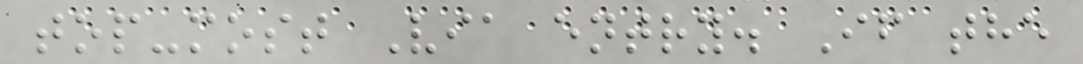top-most Via entry. If the
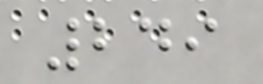249
